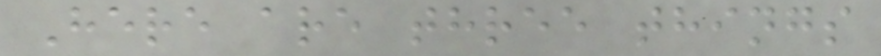Here are three things
